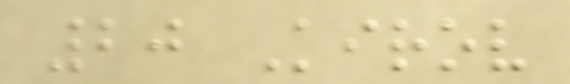20 Kirov
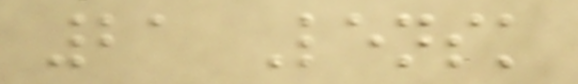21 Lensk
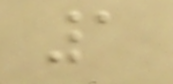1
